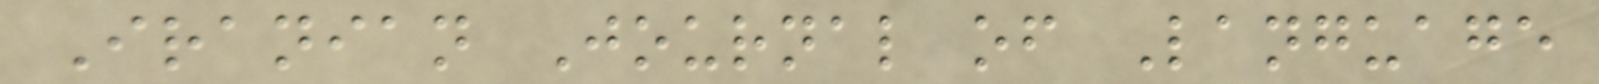Iranian Journal of Language
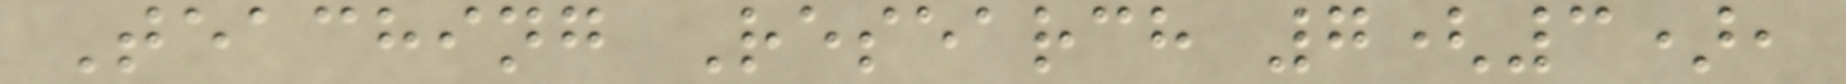Teaching Research 7(3),
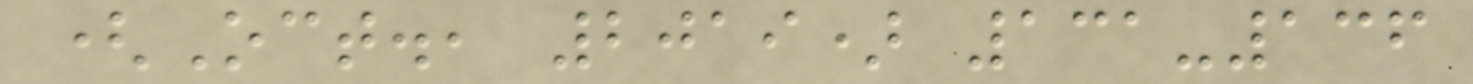(Oct., 2019) 131-136
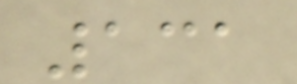131
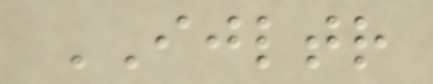IJLTR
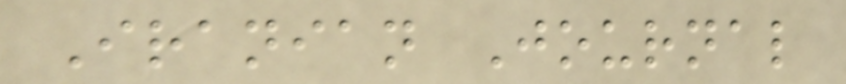Iranian Journal
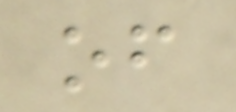of
